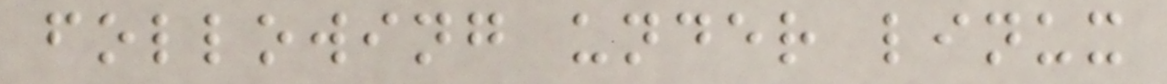following under linux
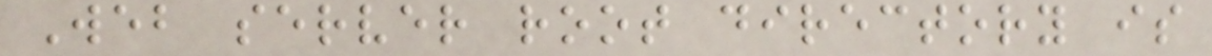Web server root directory is
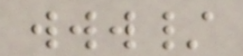www/
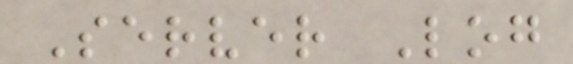Server Log
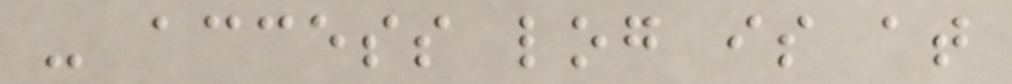- access log is at
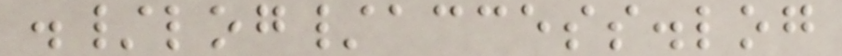./log/access.log
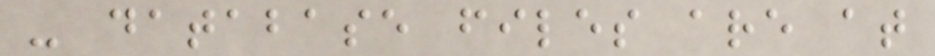- database files are at
